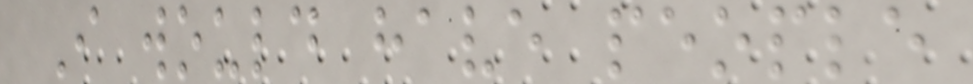I would have people
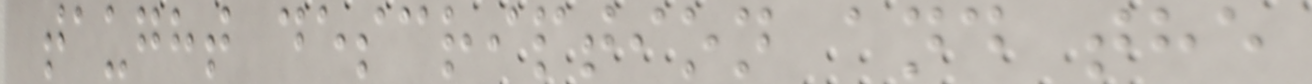taught description and the
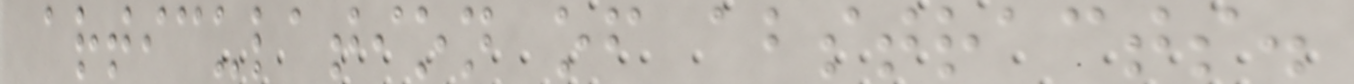articulation of abstracts.
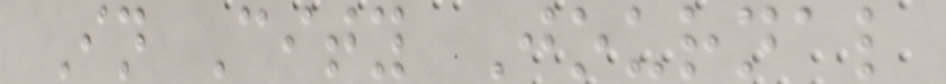In City Journal
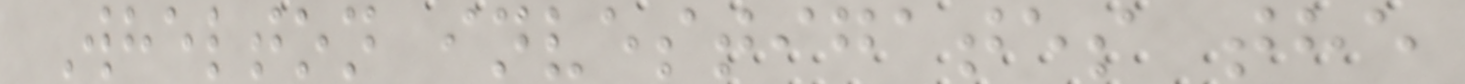Whelton investigates the
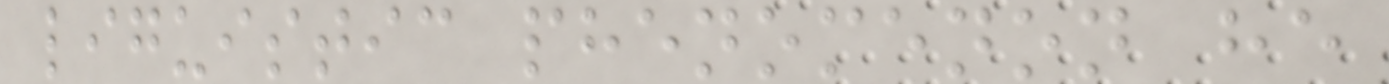liguistic phenomenon he
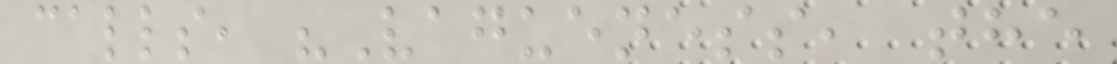calls, "Vagueness, the
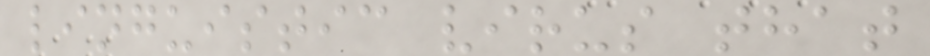linguistic virus that
